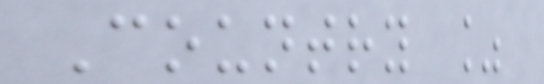Country %
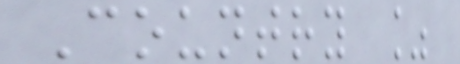Country %
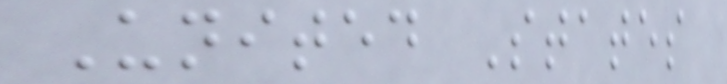United States
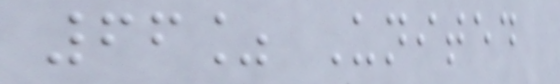66% United
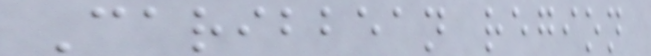Caribbean region
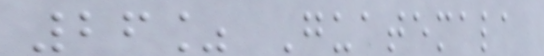26% Guatemala
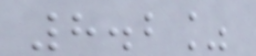8.2%
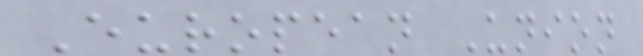European Union
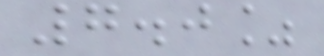7.0%
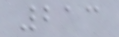213
